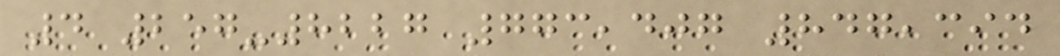4 257-8227 773,407 847,394
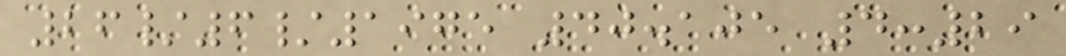26/6/1975 40.105 4:29
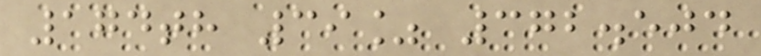174th 39% 372.504
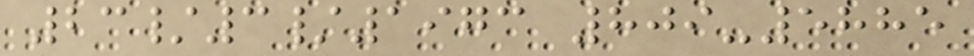23/3/1973 809-5885
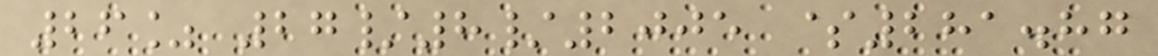26% 27/8/2005 $281.87
